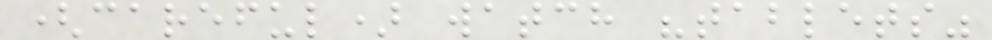(careful) watch "tablets"
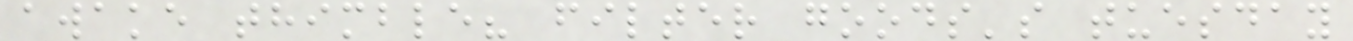awake thimble? filter goods's tuesday
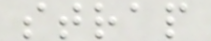strap
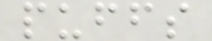puffs
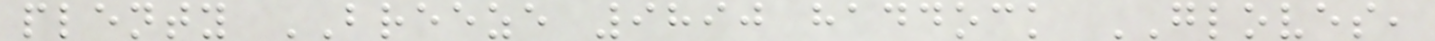plenty BREEZE 9890 haddock GLOVES,
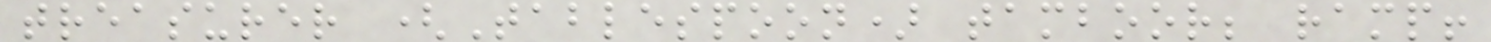treasurer (Tablespoon) tamboor; ramp!
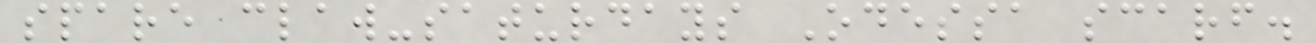spare claw-saturdays Odessa scarf.
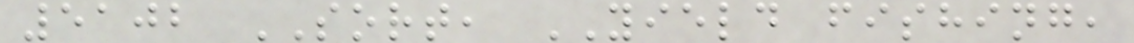5102 SORT, YIELD fishing,
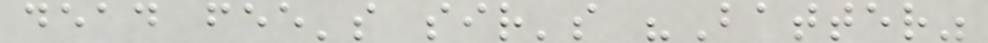dead fee's sir's "Batter"
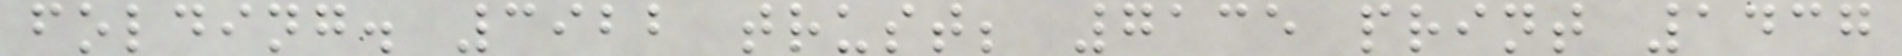folding. 3922 trust; 7135 print 1437
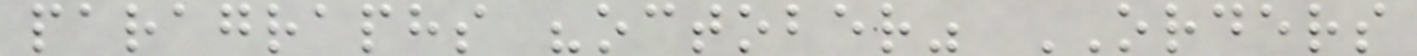paragraphs "october" ORDERS
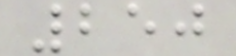250
